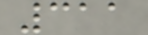311
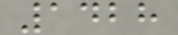1428
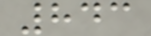843
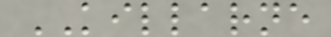KILLARNE
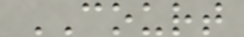COURT
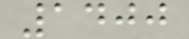1400
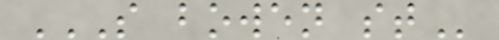S BOWEN ST
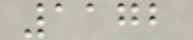1172
